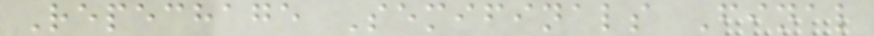Repechage Semifinals Final
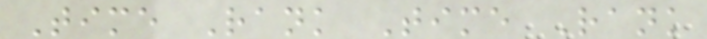Time Rank Time Rank
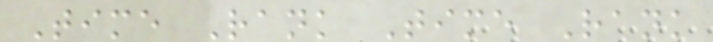Time Rank Time Rank
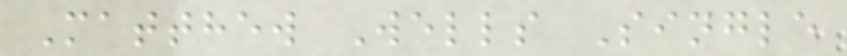Matthew Wells Single
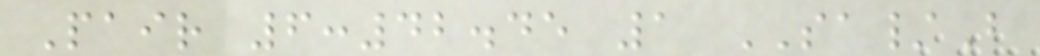Pair 6:42.45 1 SA/B
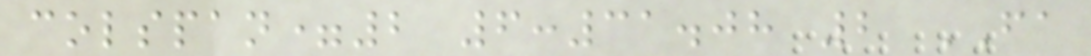colspan=2 6:31.08 2 FA
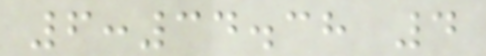6:34.38 4
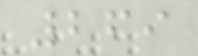269
